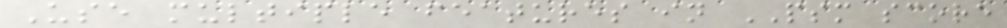Use multiple features in PSM score
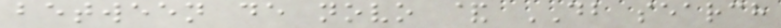between de novo & DB search
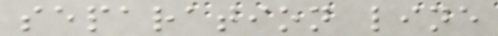separation line
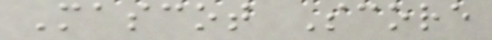Mascot Score
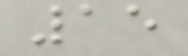15
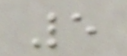5
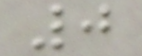0
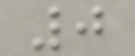0
